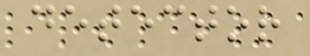detector
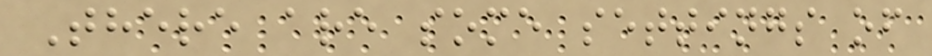There are some settings of
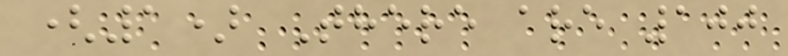(1) There are 100
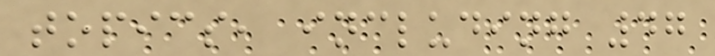topics, including 47
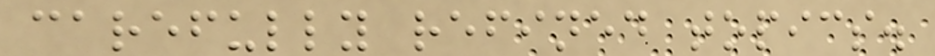carefully refined topics.
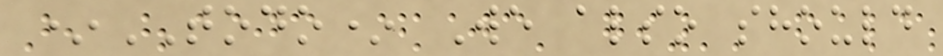*TODO* We also should
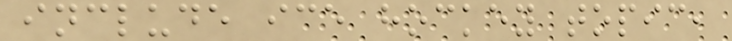include ice hockey topic,
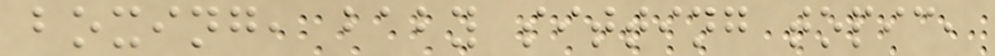boxing, baby sitting topic,
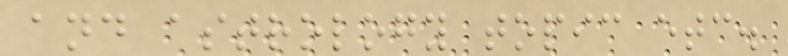and astrology topic etc.
